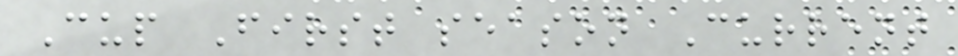Cup First season Current
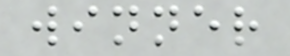winner
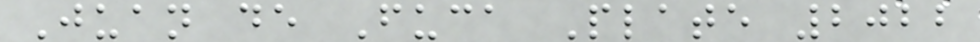Juan de Fuca Plate 2022
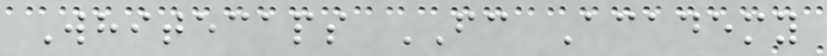Whitecaps FC Academy
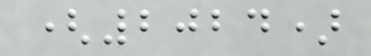(2024)
